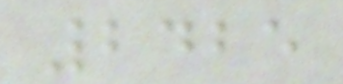2425
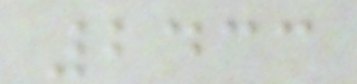2433
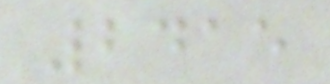2415
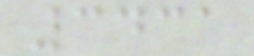3431
